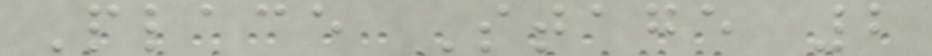Place Stage 2
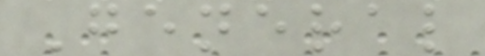General
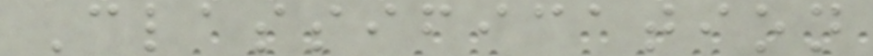Classification
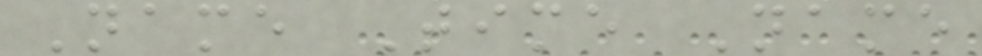Name Time Name
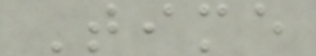Time
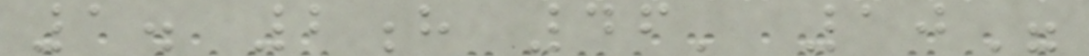1. 2h 46' 10"
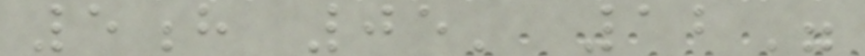5h 05' 12"
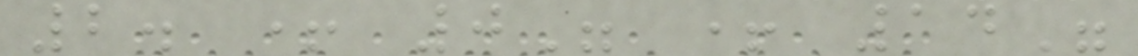2. + 0" + 14"
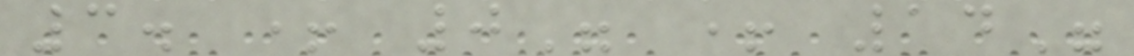3. + 0" + 14"
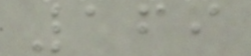169
